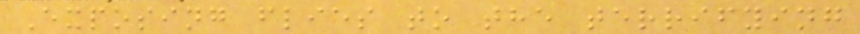Exposing flies to the terrifying
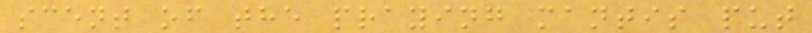scent of the praying mantis put
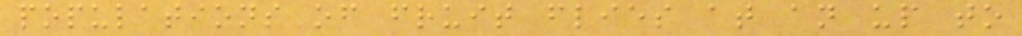populations of fruit flies at an up to
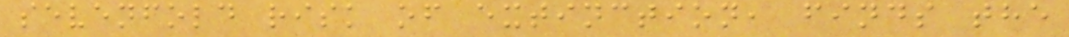sevenfold risk of extinction, finds the
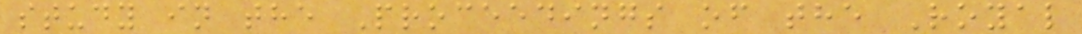study in the Proceedings of the Royal
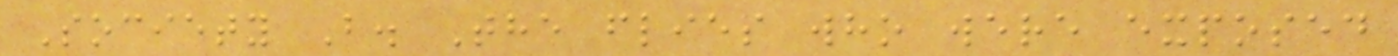Society B. The flies who were exposed
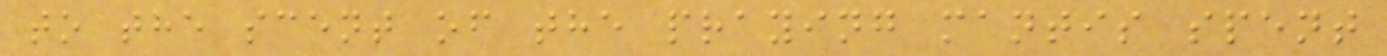to the scent of the praying mantis spent
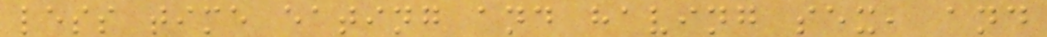less time eating and having sex, and
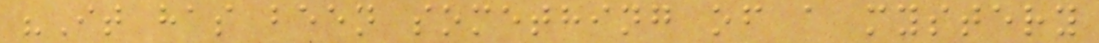"It has been something of a mystery
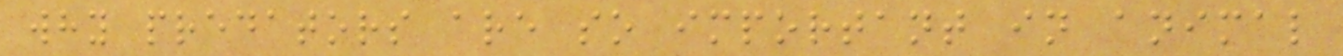why predators are so important in animal
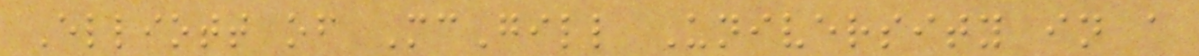Elliott of McGill University in a
